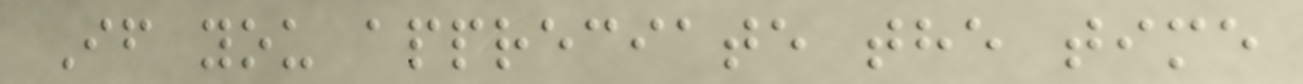If you appreciate the time
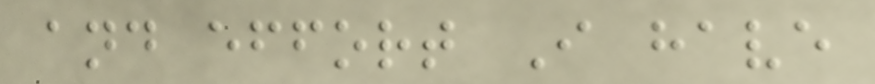and effort I have
